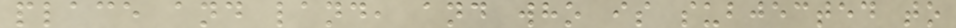place and land, and who is subjected to
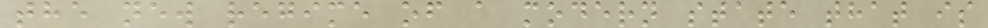the new regime of a modern state that is
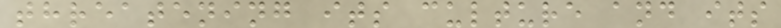threatening its culture and its
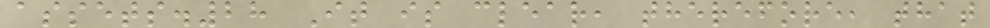assets.28 It is clear, therefore, that
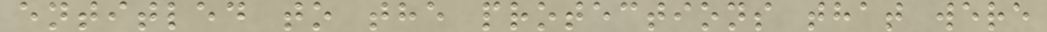entitled to the protections that were
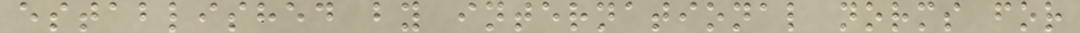established by international norms for
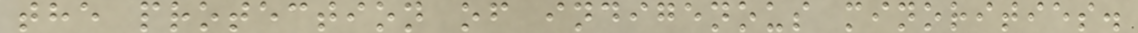the protection of indigenous minorities.
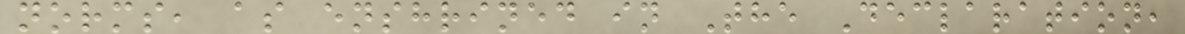norms, as enshrined in The Declaration,
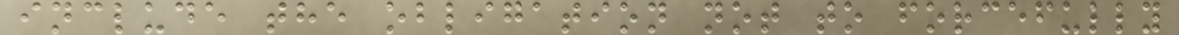include the obligation not to forcefully
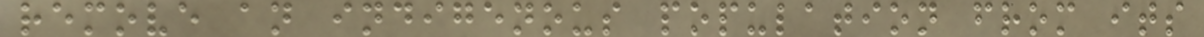remove an indigenous population from its
